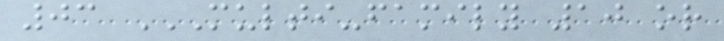03 MULTI-FAMILY 10 OR
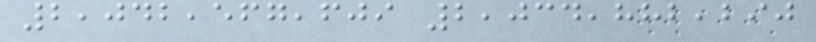2,042,567,609 2,034,882,290
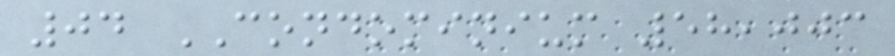04 CONDOMINIUM 58,003
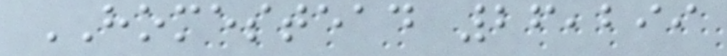HOMESTEAD 26,299
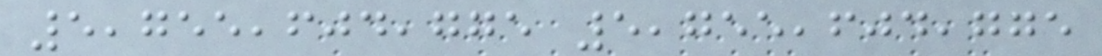5,755,604,775 5,755,604,775
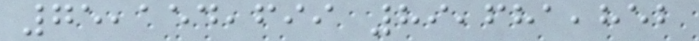75,154,699 89,681,852
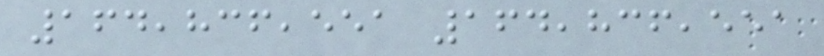164,836,551 164,836,551
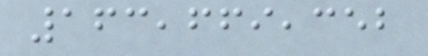163,669,352
